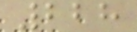228
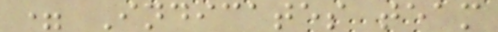= Indicates team
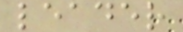leader
